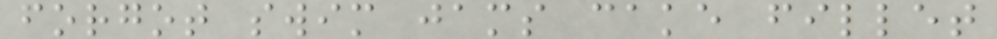forgot swim jams cake fillet
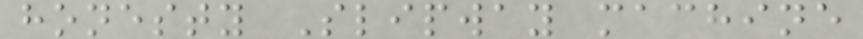honesty Slipway machine
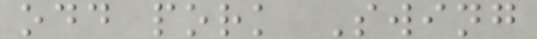odd pork Swing
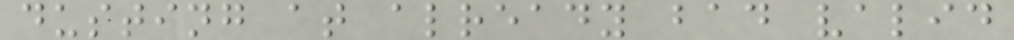dusting at already bad valid
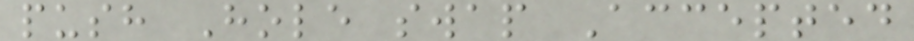push Hole swap Accepted
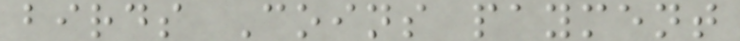birds Coins payment
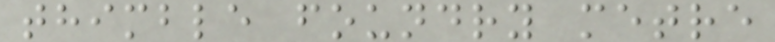thimble foundry metre
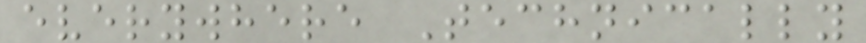everywhere Technically
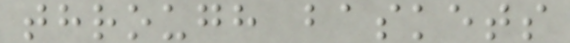through baskets
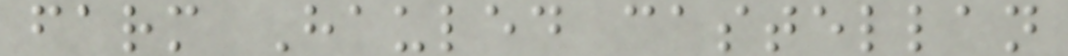farm Hauled castellan
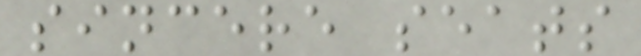sincere seats
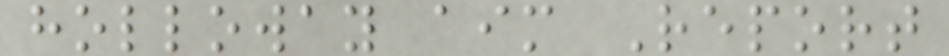holloway aim Report
